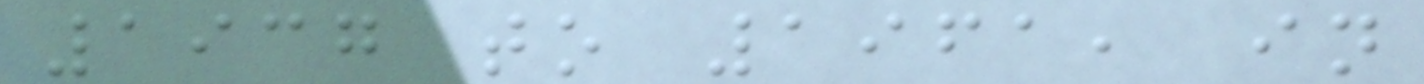1937 to 1961, in
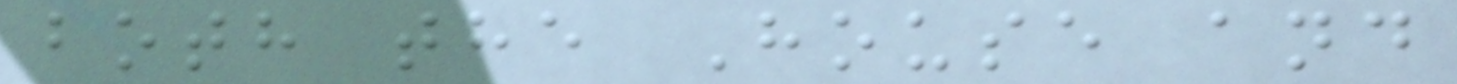both the House and
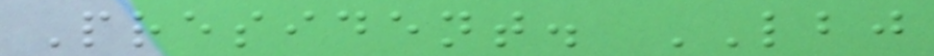President. LBJ
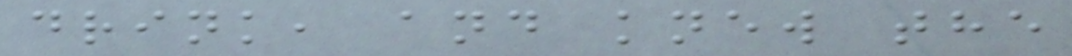drink, and knew the
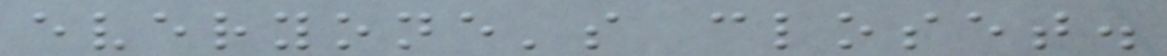everyone's closet.
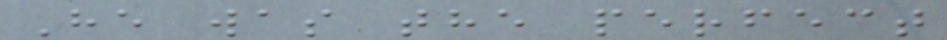He was the perfect
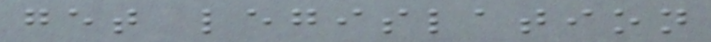get legislation
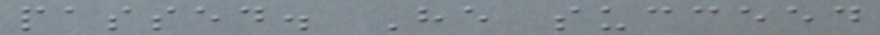passed. He succeed
